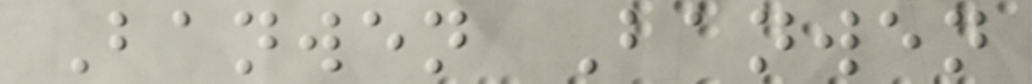Banwen Banwen
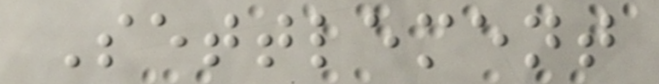Settlement
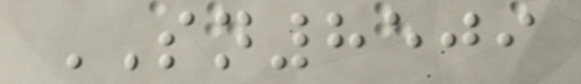SN8509
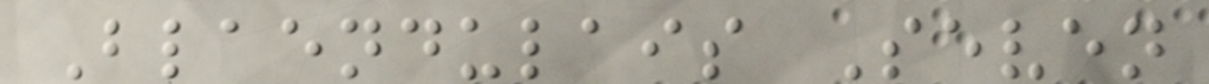Blaendulais Seven
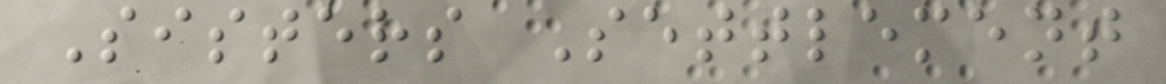Sisters Settlement
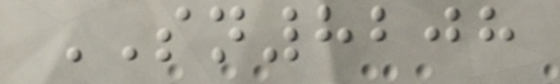SN8208
